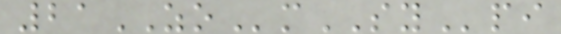21ZOmSYpi
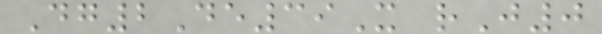Dg2De39X rJ0
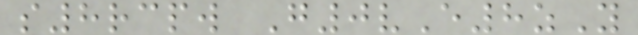s8rcpw G0vE8zY
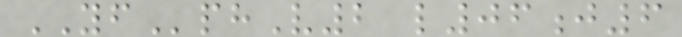YFphV2 l06j6
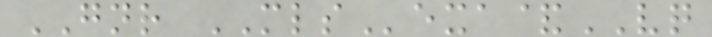GNR MLSexa&VQ
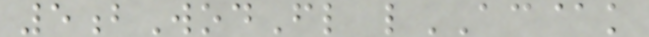5bWodFl lAC@k
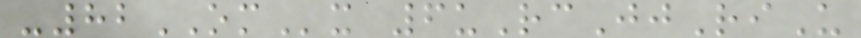-82OMx 6uRcJjRiU
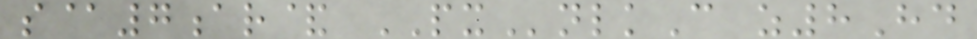s@7ar& PXnlkC z8Hd
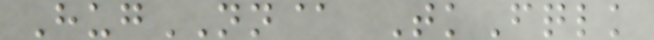HugNN@ TkFqlk
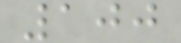100
